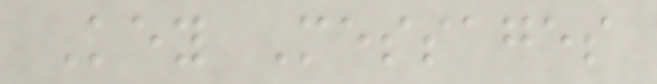Key Messages
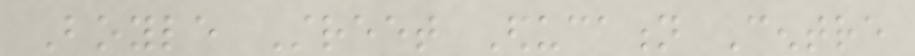Boyle Street Education Centre
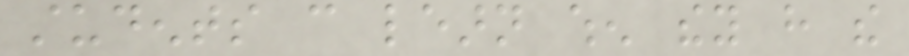students can learn when they have the
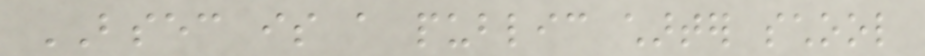BSEC is a public charter school
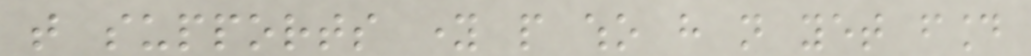that supports young people who have not yet found
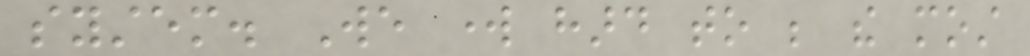system. We work hard to be the most
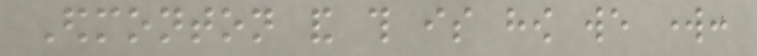Edmonton and this is how we work:
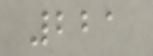221
